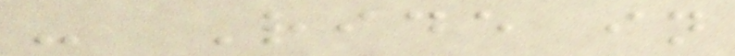- Ride in
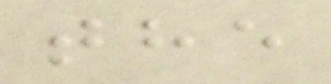the
